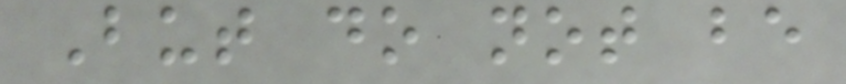But do not be
